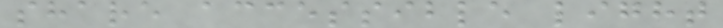share accessible light
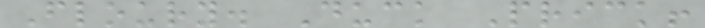Floury. Duck Prick!
